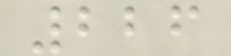226
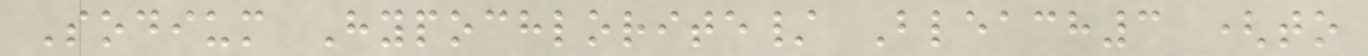Sodium Hypochlorite/ Bleach3 (to
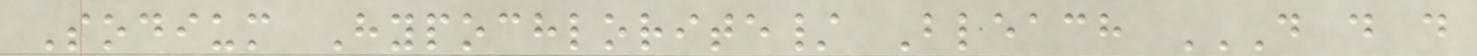Sodium Hypochlorite/ Bleach D D D
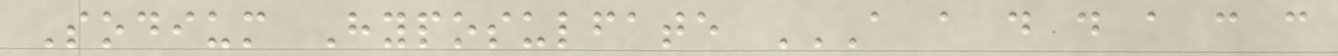Sodium Hyposulfate A A D D A C C
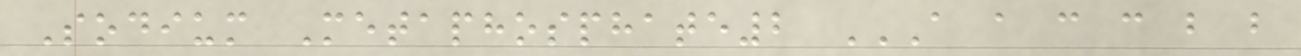Sodium Metaphosphate2 A A C C B B
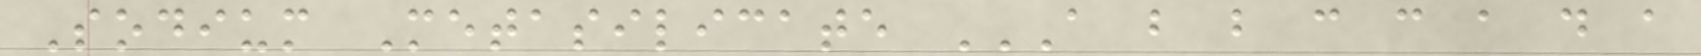Sodium Metasilicate A B B C C A D A
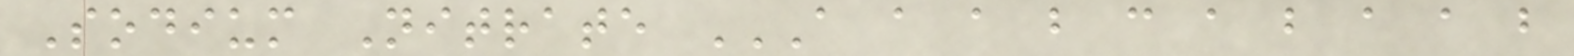Sodium Nitrate A A A B C A B A A B
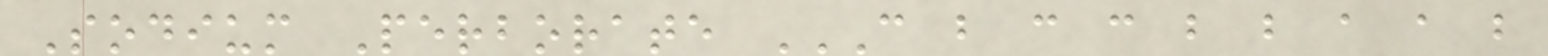Sodium Perborate C B C C B B A A B
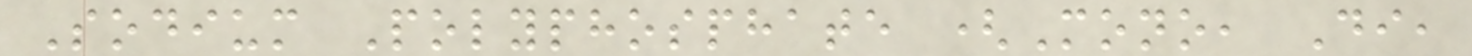Sodium Polyphosphate (Mono, Di,
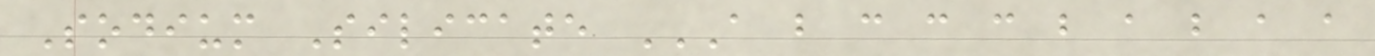Sodium Silicate A B C C C B A B A A
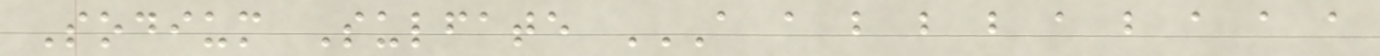Sodium Sulfate A A B B B A B A A A
